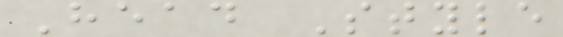Head Style
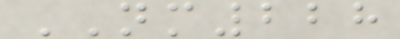NM228
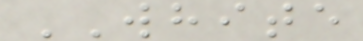WHITE
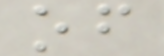of
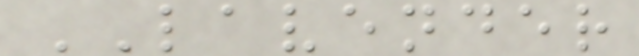LAVENDER
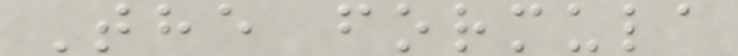The formula
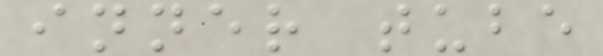inner tube
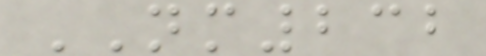NM232
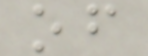of
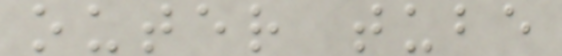outer tube
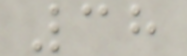38
